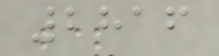2816
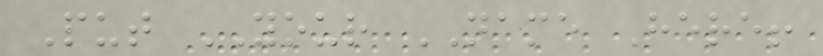Put YOUR NAME Here!
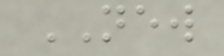NEW
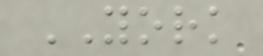YORK
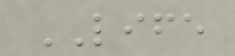LIFE
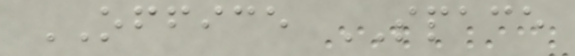OFFICE SPACE
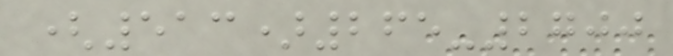(513)265-2700
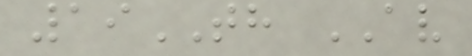19TH AV
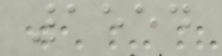1554
